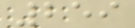259
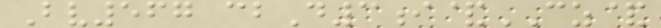Bv567 cbD3i&CZ&
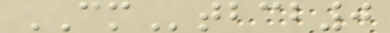CMtbcb0
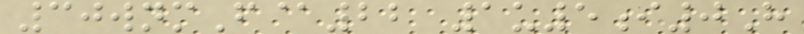30wnmF@22 1u5i0H
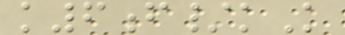k6f/kK
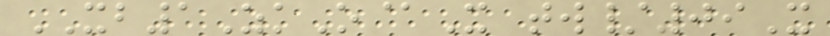XB1ZkO@X tw/09X
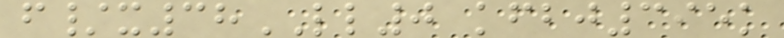f/x38LL0 kfbj395k
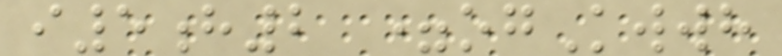i5h2 =ogKwwh
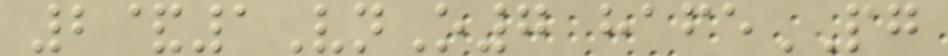2&1VnO7 hafePG
